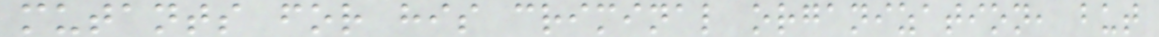mutants for his criminal organization, but
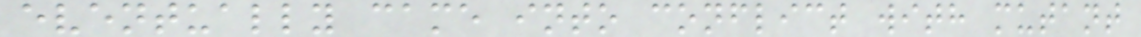eventually came into conflict with mutant
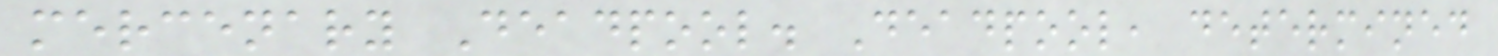mercenary Deadpool. Deadpool, determined
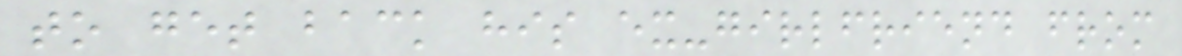to get back his ex-girlfriend from
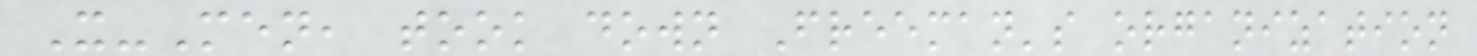X-Men, took down Freeman's organization
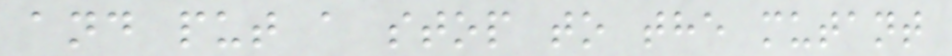and put a stop to the mutant
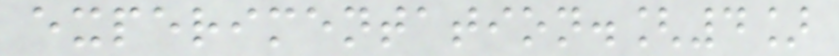experimentation.[4]
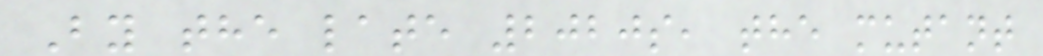By the late 2020s, the mutant
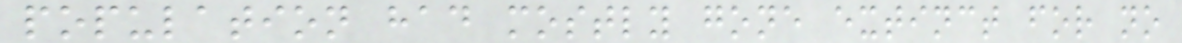population had mostly gone extinct for no
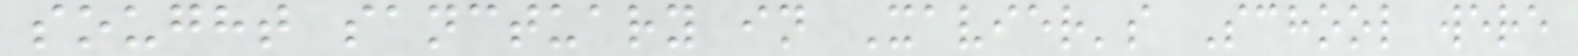sought sanctuary in Xavier's School were
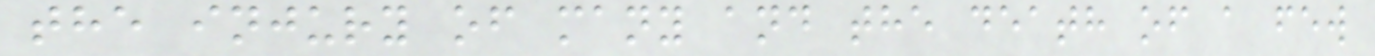the injury of many and the death of a few
